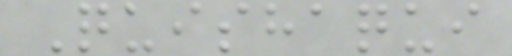Quishaqui
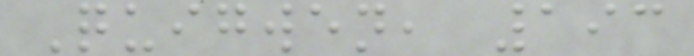Quigwen, 193
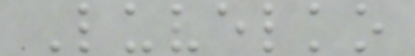Luvelko
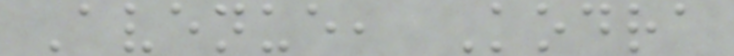Avenue, Kodra
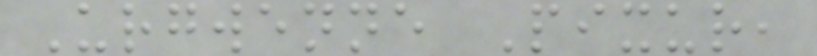Urgwenne Pixur,
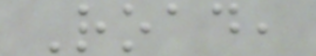Road,
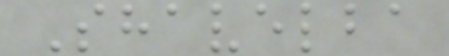Shavelba
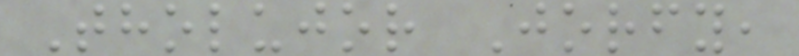Tholujor Jorfy,
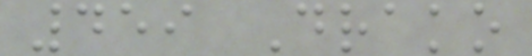459 Drako
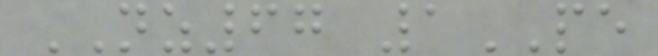NZ67 1PE
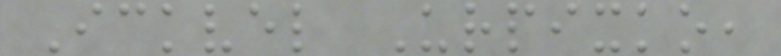Ickvel Urpixko,
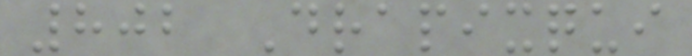802 Drapixqui
